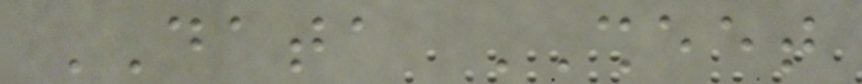DATA SHEET
